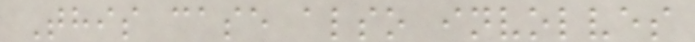This case also involves
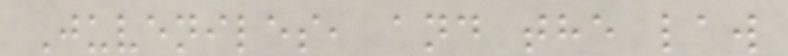Juveniles, and the law
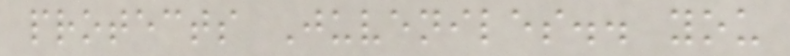protects Juveniles.. you
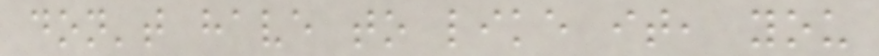don't have to like it, you
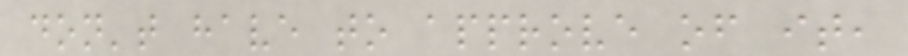don't have to approve of it,
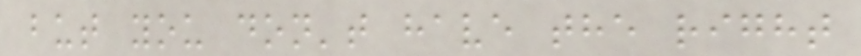but you don't have the right
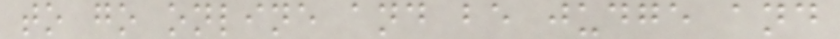to go online and be judge and
